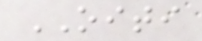OITI
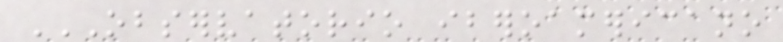OBSERVATORIO IBEROAMERICANO
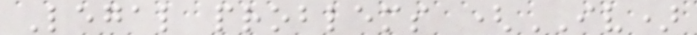Legal problems (IV)
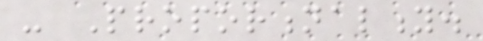- Proportionality.
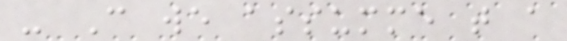- Can we assumme that a
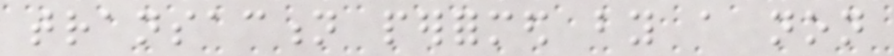transaction performed by a non
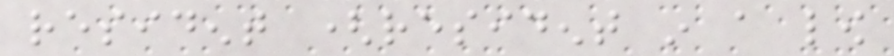resident (resident in a low
